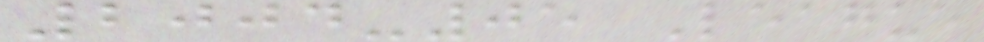2004-05 League
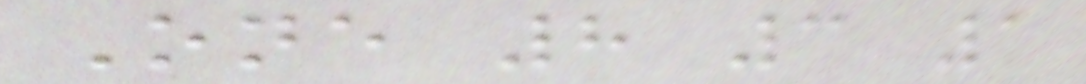One 8 3 1
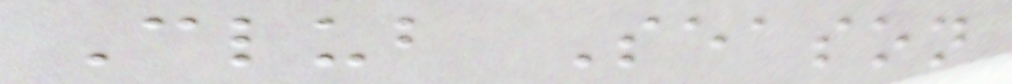Club Season
